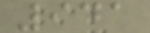941
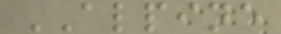ALPINE
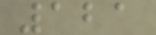121
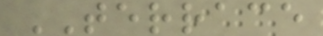TERRACE
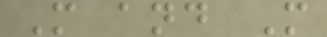M and M
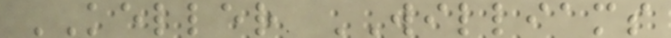KELLER WILLIAMS
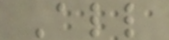All
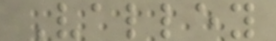Valley
